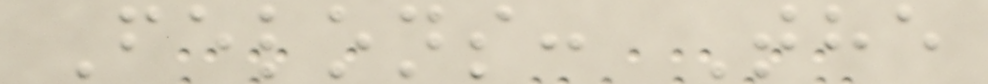Felons: The
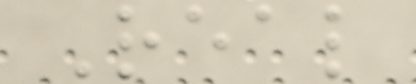Real
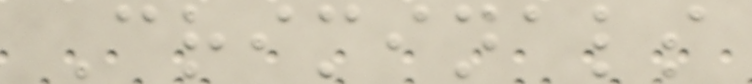Criminals
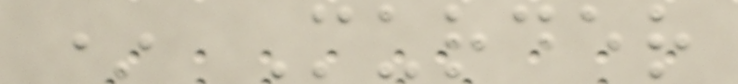* Murder
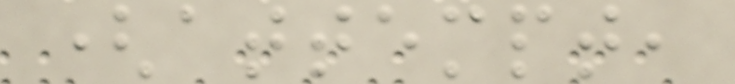(attempt,
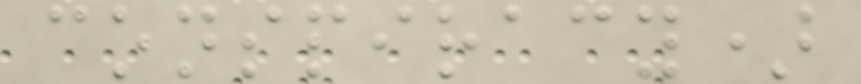conspiracy)
